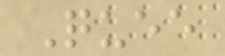Quee
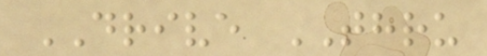DRIVE THRU
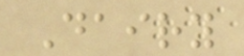Dairy
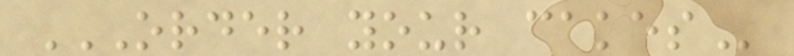ORDER YOUR CAKES
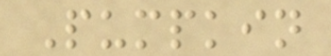Pumpkin
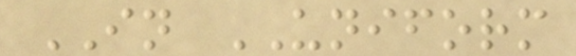IN UNIFORM
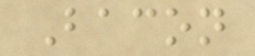Bacon
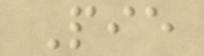Pie
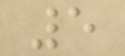5
